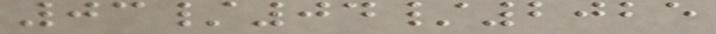03/04/2025
